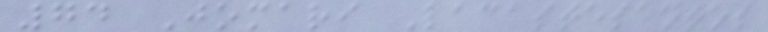74 Jomari Lacastesantos
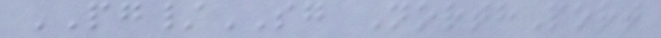PG/SG NorthPort
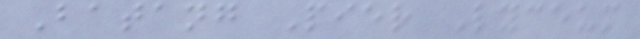Batang Pier Lyceum
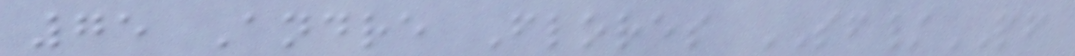75 Andre Flores SF/PF
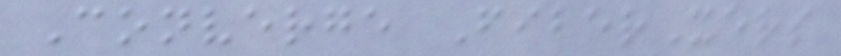Converge FiberXers
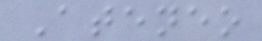Ateneo
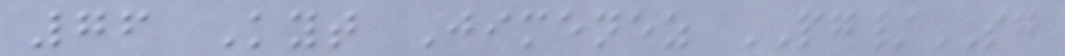76 Kyt Jimenez PG/SG
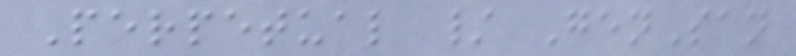Perpetual / GenSan
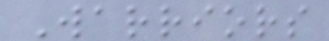Warriors
